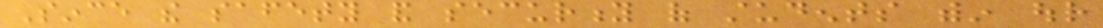Since the safety and security of students within our
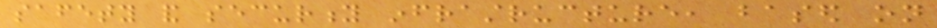safety and security infrastructure, based on
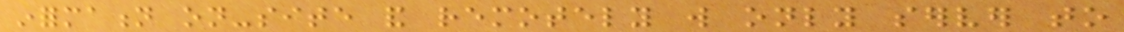information on-site and remotely will only server to
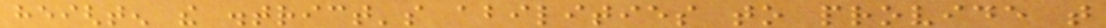heighten the district's abilities to provide that
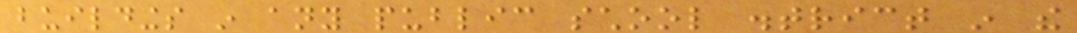buildings in any public school district in the
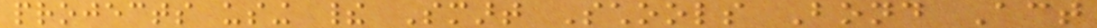projects using their Smart Schools Bond Act
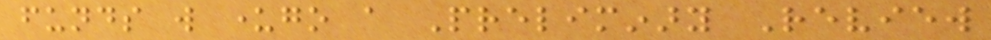funds will undergo a Preliminary Review
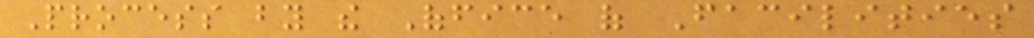Process by the Office of Facilities
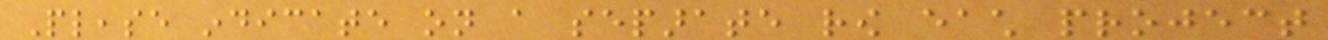Please indicate on a separate row each project
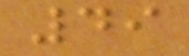49
